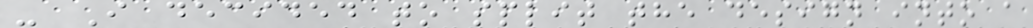- I decided to split the design into a
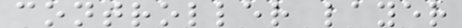controller layer
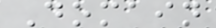Domain
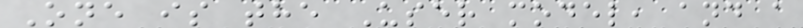One is the User model, and a
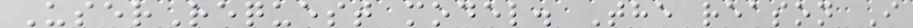UserRequest model. The reason I
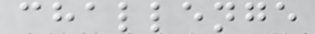challenge
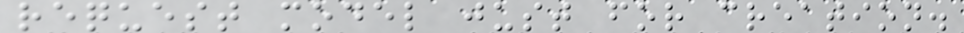request model just for creation.
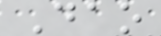Dao
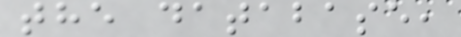the database,
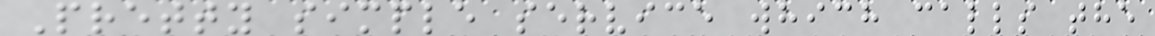Pretty simple service which calls the
